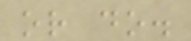or do.
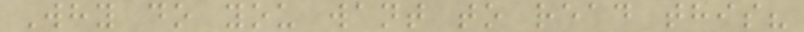Why do you want to read this?
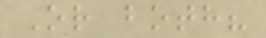Or both?
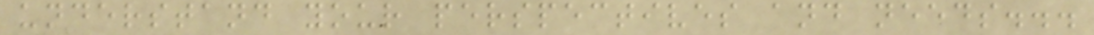understand your perspectives and needs...
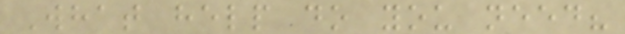What help do you need?
